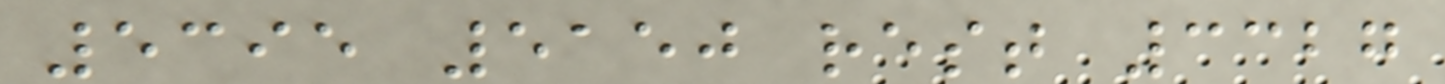5395 5150 rest 3327
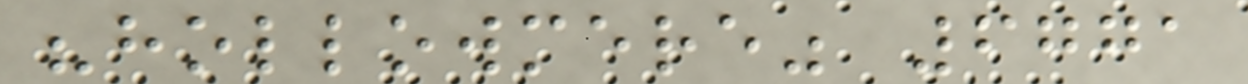"hollowmere" 6771
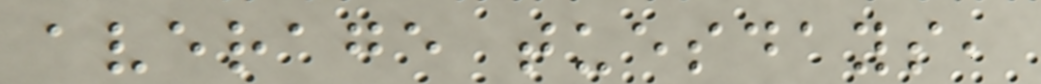average tuesdays,
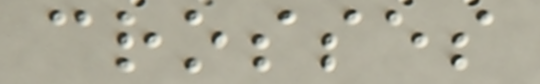crosses
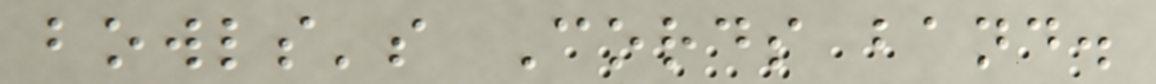bowls's Cords band.
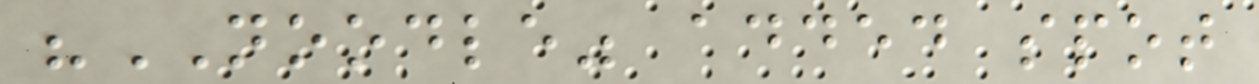"NOODLE" added spot
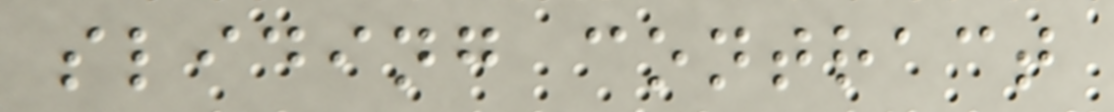sliding contract
